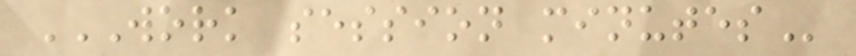WORK SESSION MINUTES
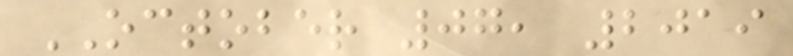OCTOBER 07, 2019
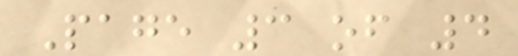Page 3 of 4
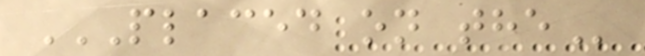PLACED ON THE
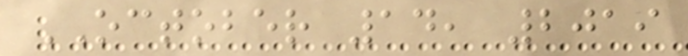OCTOBER 14, 2019
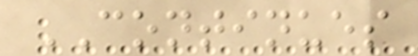CONTINUES
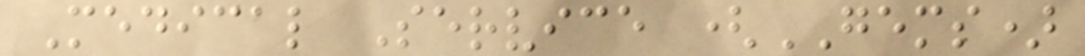Medical Service (GEMS)
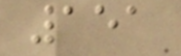151
